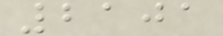2101
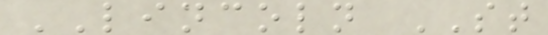LINCOLN ST
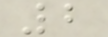2
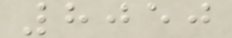8050
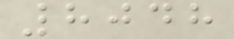8048
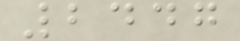2447
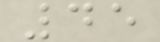45
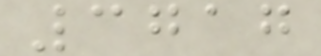3717
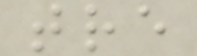tre
